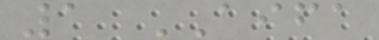1 AIFA
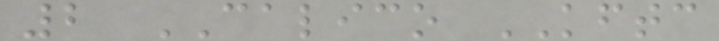2 CALICO KFTC
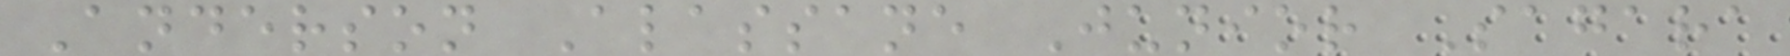Anderson Alassane Junior Sagara
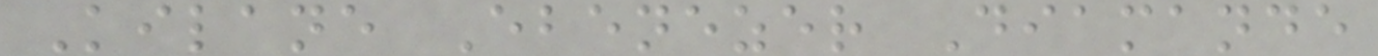Kilane Ebenezer Diamande
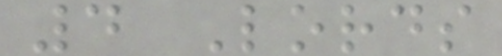4 Lords
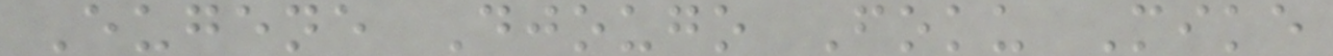Eugene Djougo Foku Mike
